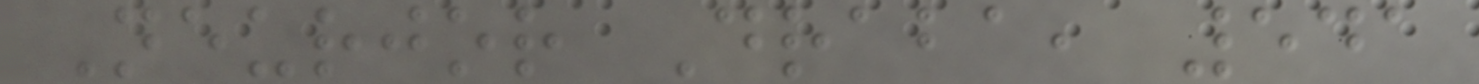Neurjor Draba, 541
